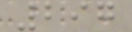297
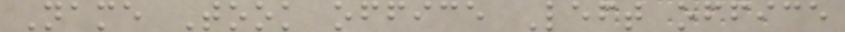Name Took office Left office
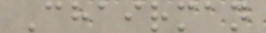Chairman
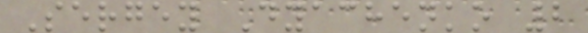Sergey Dyachenko 2
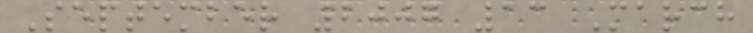September 2007 13 March
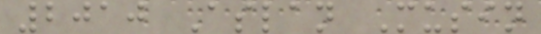2010 Aslan Musin
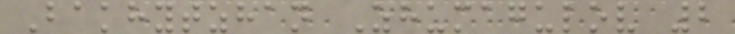Bakhytzhan Zhumagulov 2
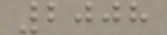2008
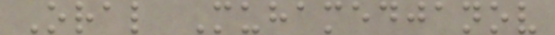Oral Muhamedjanov
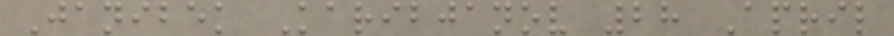Janibek Karibjanov 28 April
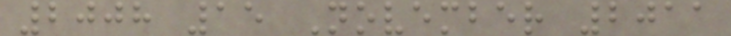2008 15 November 2011
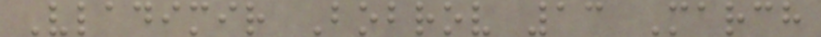Vladimir Bobrov 13 March
